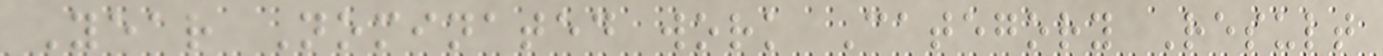Year Nominated work Category Result
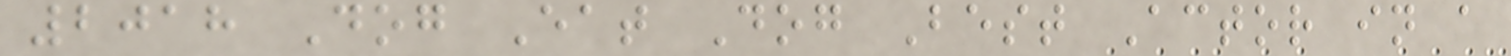2018 Dog Eat Dog Best Actor in a
